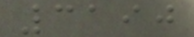3190
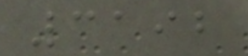3192
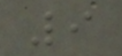9
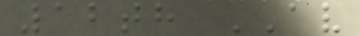12th AV
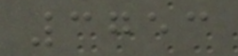3753
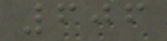606
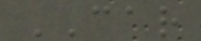CAR
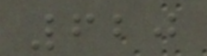620
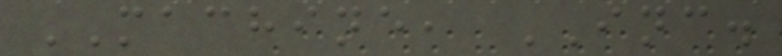MACHINE, INC.
